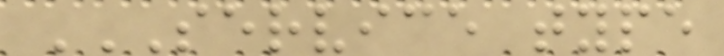SERVICE TYPE
